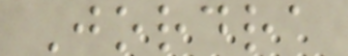Jordra
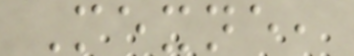Mexne,
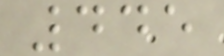445
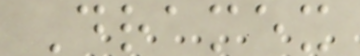Dramex
